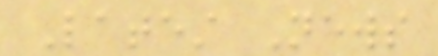Latest News
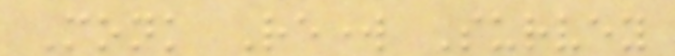Monk Rework Survey
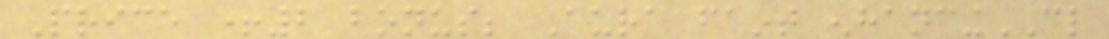Price +2 bonus; Aura faint enhancingCL
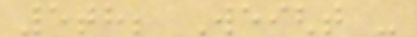5th; Weight -
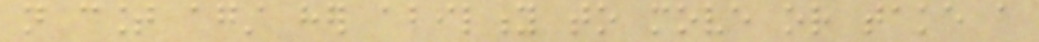not count against her ability to move or take a
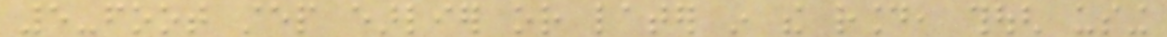5-foot step earlier or later in the round, though using
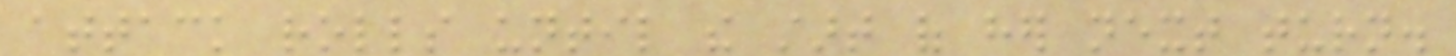attack rolls until the start of her next turn.
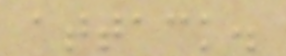attack.
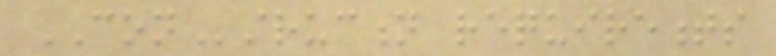CONstruction requirements
